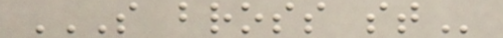S BROSS ST
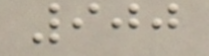900
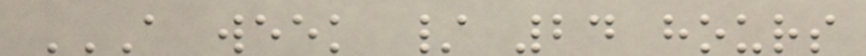A WEEK / 24 HOURS
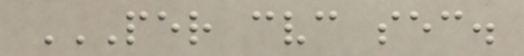PER CVC SEC.
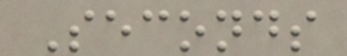Seconds
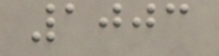1003
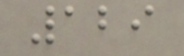129
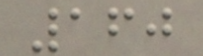160
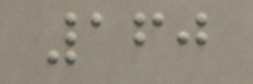160
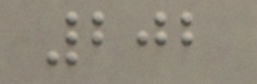202
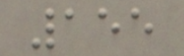155
